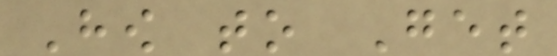How to Get
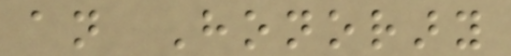an Honorary
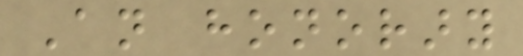An honorary
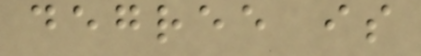degree is
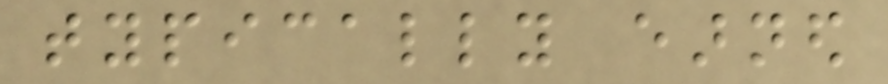typically earned
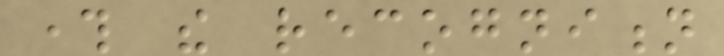through the recognition
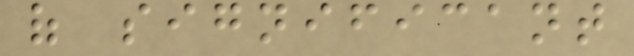of significant
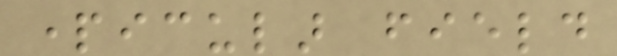particular field
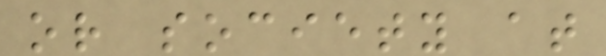or society at
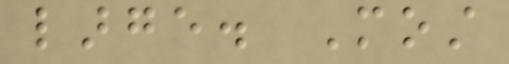large. Most
